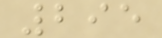295
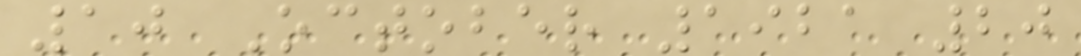10 October 1921 20
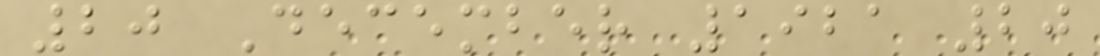20 December 1921 20
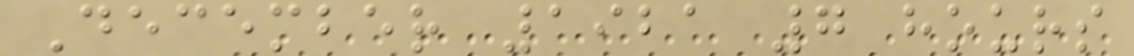December 1921 7 hours
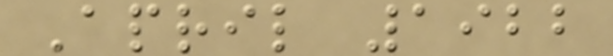April 1922
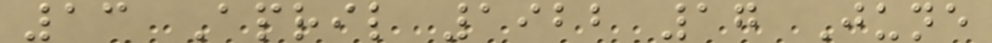13 April 1922 17 June
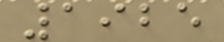1925
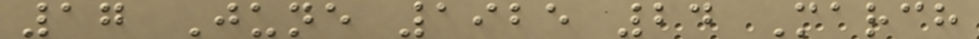17 June 1925 24 March
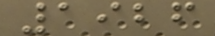1926
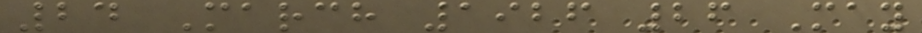24 March 1926 26 May
